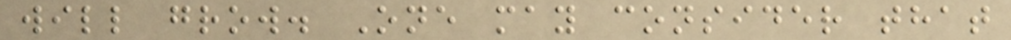will grow. One may consider that
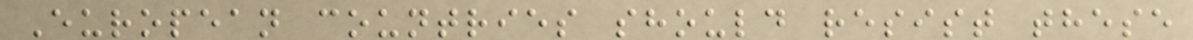European countries should resist these
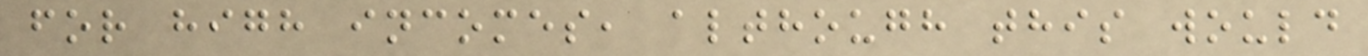for high incomes, although this would
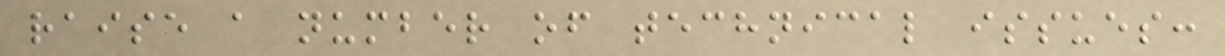raise a number of technical issues:
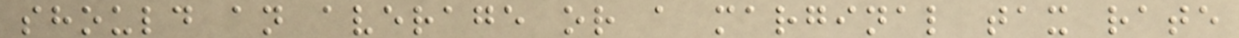should an average or a marginal tax rate
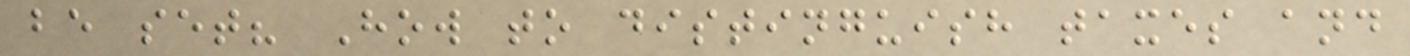be set? How to distinguish taxes and
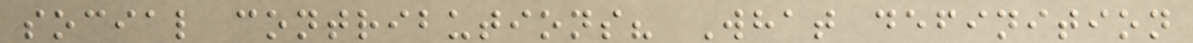social contributions? What definition
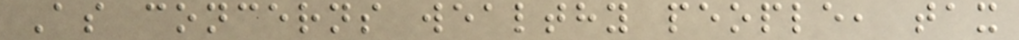As concerns wealthy people, tax
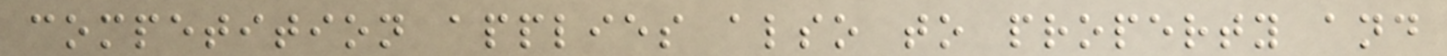competition applies also to property and
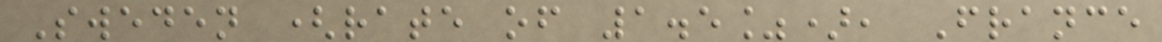Sweden (rate of 1.5%), France
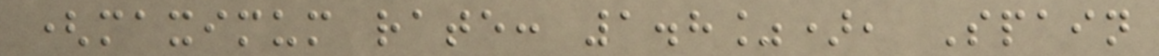(maximum rate: 1.8%), Spain
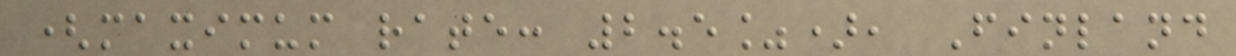(maximum rate: 2.5%), Finland
